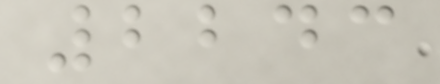2243
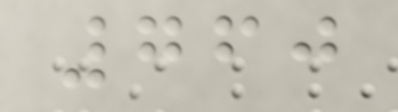760
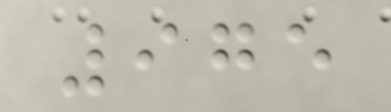975
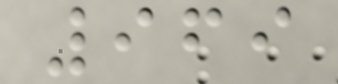969
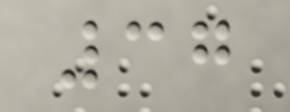37
